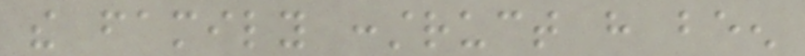the family construct have been
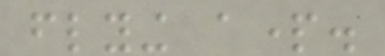flying apart.
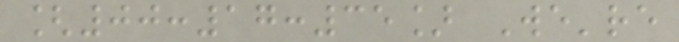[00:17:35] We're
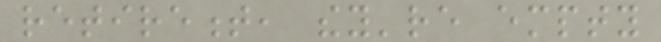retirement, they're empty
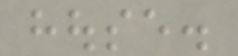house.
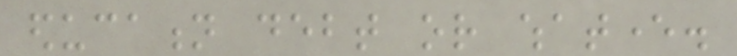education debt or whatever.
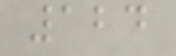124
